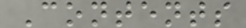Contents
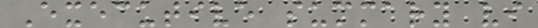Executive summary vi
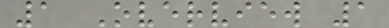1 Overview 1
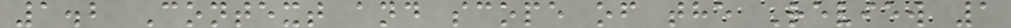1.2 Context and scope of the Review 1
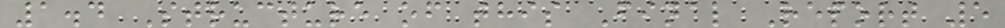1.4 Structure of this Final Report 5
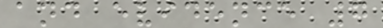and evidence 7
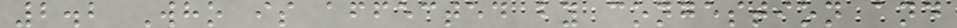2.2 Who is affected by congestion and
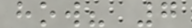how? 7
